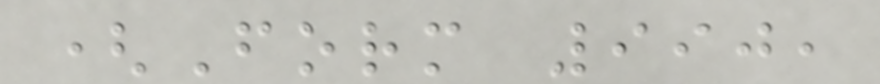(Form 990,
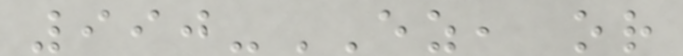990-EZ, or
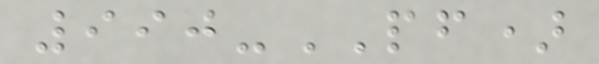990-PF)
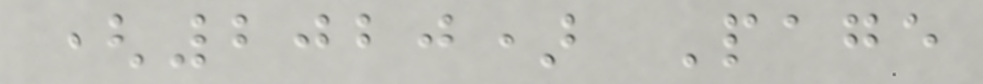(2020) Page
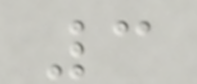3
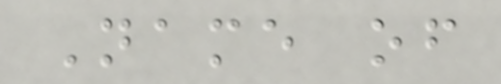Name of
